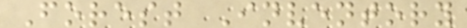Forest Inventory
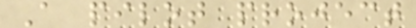A pilot project
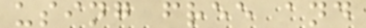using free and
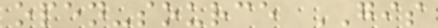open-source GIS
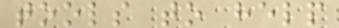tools to help
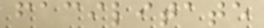facilitate
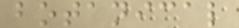botanical
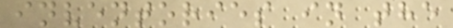inventories in the
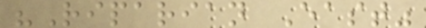"Riparian East"
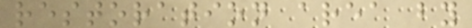restoration area by
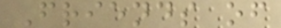Friends of
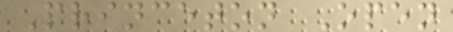Princeton Open
